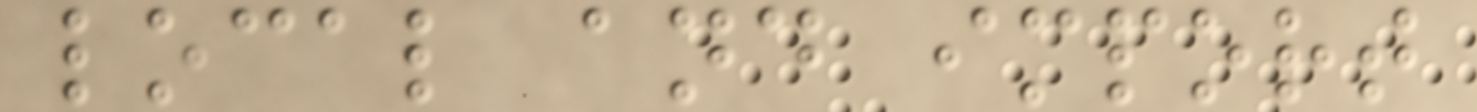local and import
